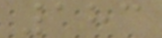183
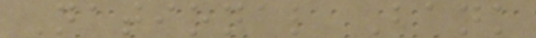National Bank
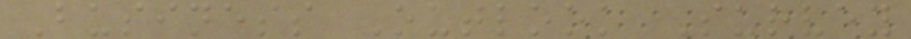Business Outlook Survey
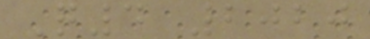Q4 2020
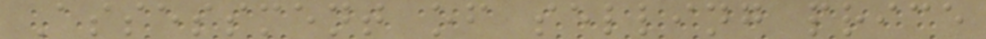Assessment of selling price
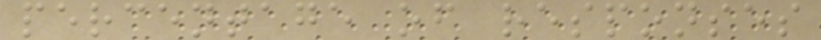percentage of responses
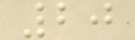20
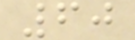60
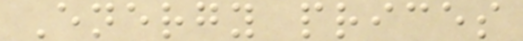Energy prices
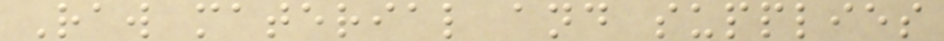Raw material and supplies
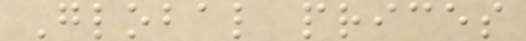Global prices
